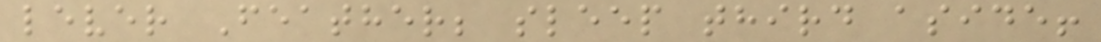lever Feather; sleep third aside!
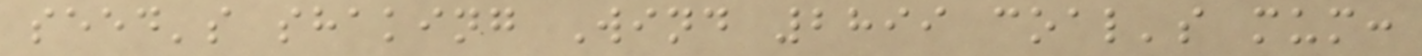seed's shaking Wind 2899 coal's mum:
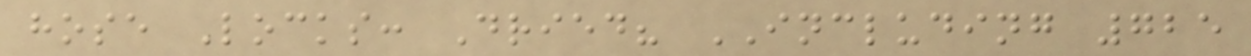hose Locks: Dried? INCLUDING 725
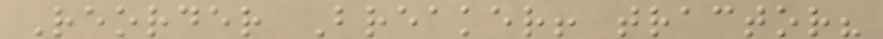Reorder Breaker! tractor?
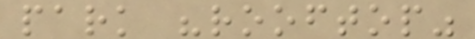park "rooftop"
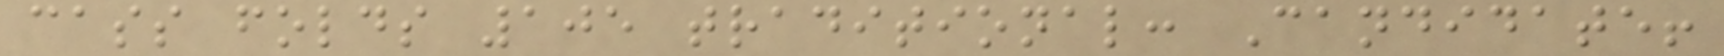cass folds 105 traditional: Candidate!
